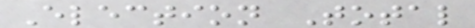Election Total
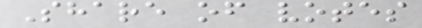Share of votes
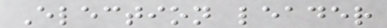Election leader
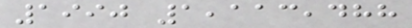1990 1,113,488
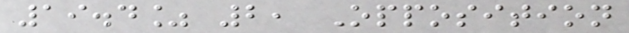19.4% 2, Opposition
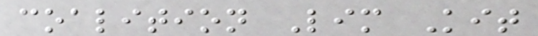coalition Lim Kit
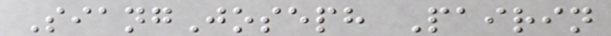SiangJoseph Pairin
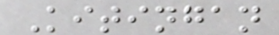Kitingan
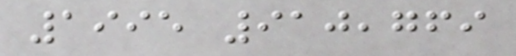1995 910,769
